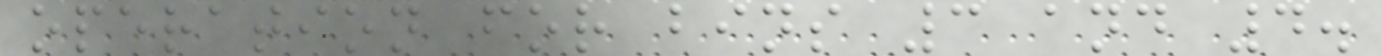operation for bins 3 and 4.
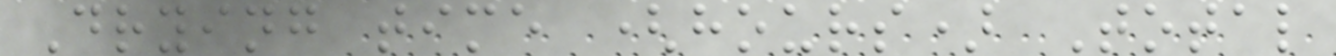Drying time (hours) Total
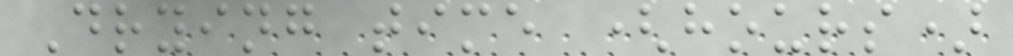Drying time (hours)
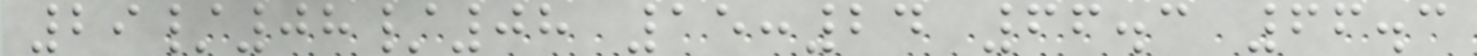29/08/08 15:24 66.3 66.3
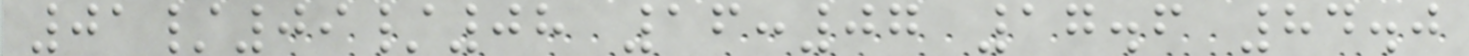01/09/08 16:07 17.6 84.0
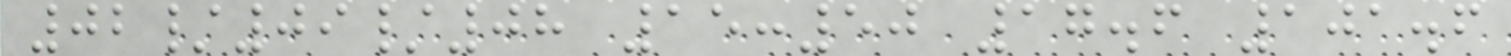02/09/08 15:50 17.6 101.6
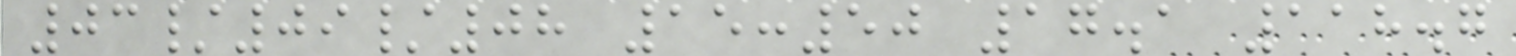03/09/08 15:50 17.1 118.7
